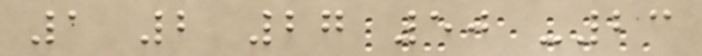1 2 27 50 -23
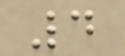4
